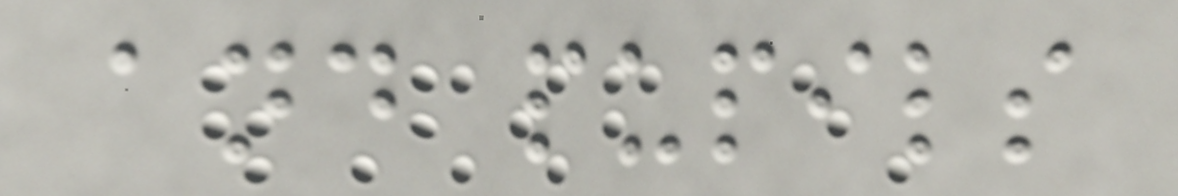and pupils
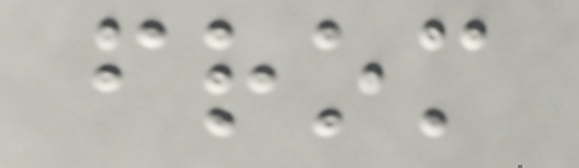from
